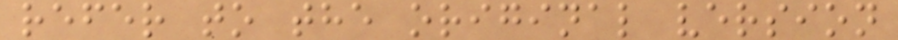refer to the original version
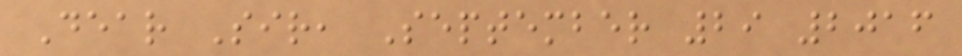Dear Sir, September 29 2016
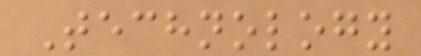Technology
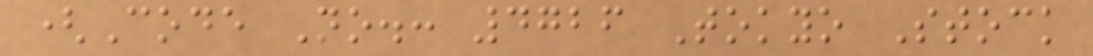(Code No.: 4726 Tokyo Stock
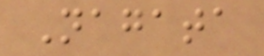Nagata
